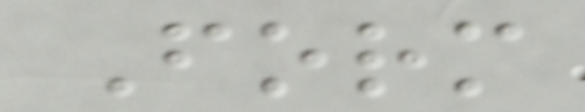Form
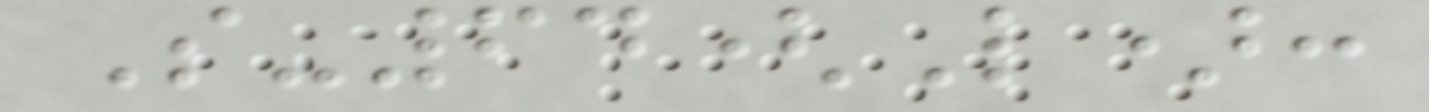S-64(L):
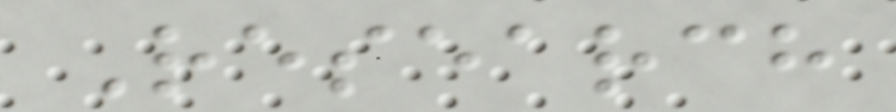Research
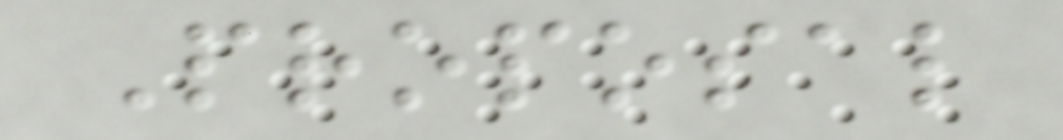Proposal
